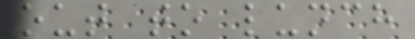out to lunch
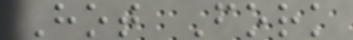Hot Fork
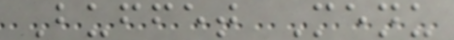Buffet Menu
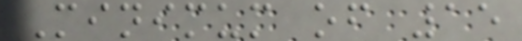Minimum of 15
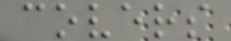covers
